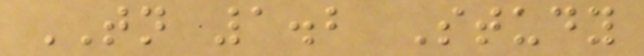TN 1.2 Study
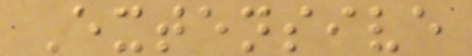Extensive
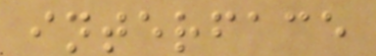interface
